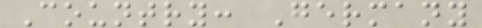Country: Germany
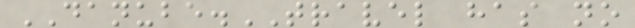DANUBE.TRAVEL has no
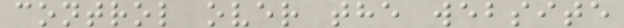control over the website
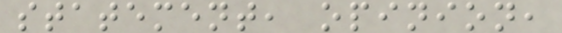statement, opinion,
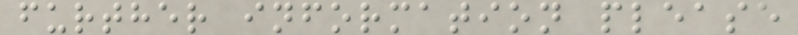further information please
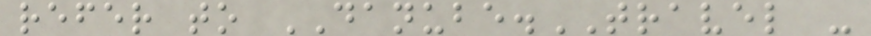refer to DANUBE.TRAVEL -
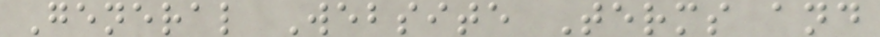General Website Terms and
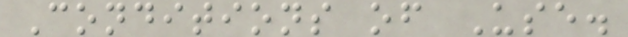Conditions of Use.
